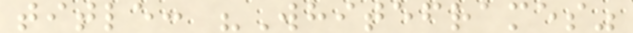title: "Whiteframes"
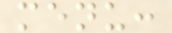menu:
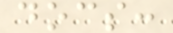docs:
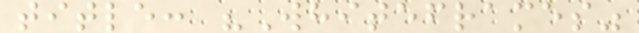title: "Whiteframes"
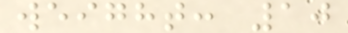weight: 10
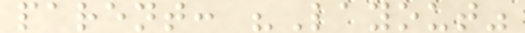parent: "Layout"
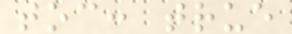toc: true
